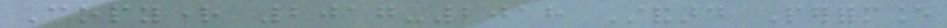Copyright 2017-2018 Standard Performance
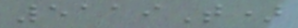5119T)
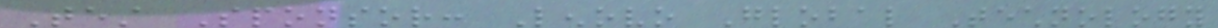Test Sponsor: Lenovo Global Technology
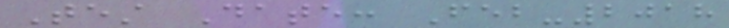Test Date: Feb-2018
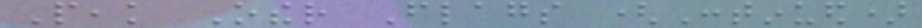Peak Other Flags (Continued)
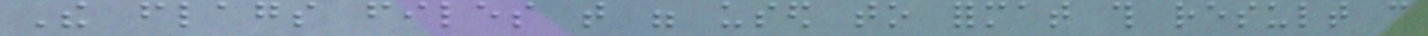The flags files that were used to format this result can
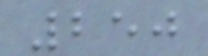250
